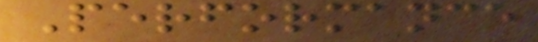Performance
